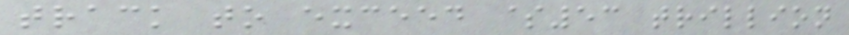track to exceed $53 trillion
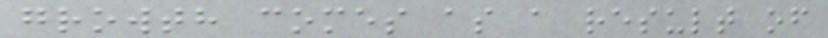growth comes as a result of
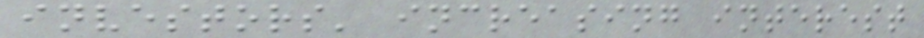investors' increasing interest
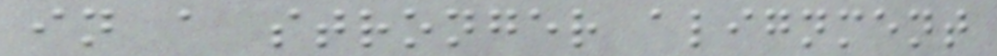in a stronger alignment
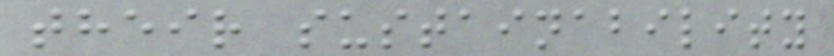their sustainability
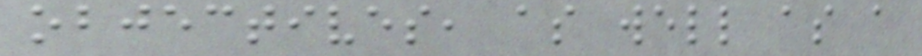objectives, as well as a
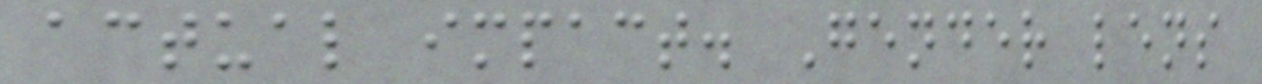actual impact. Gender lens
